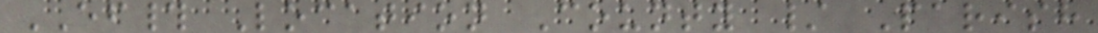EF# Location County / Parish
